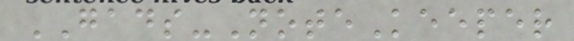GADS-NoteKeeper
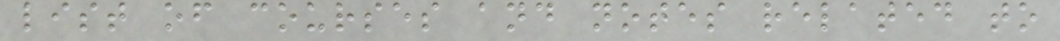list of courses and notes related to
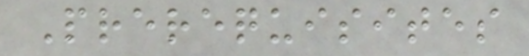Prerequisites
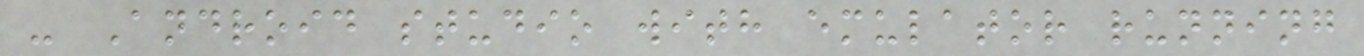- Android studio with emulator running
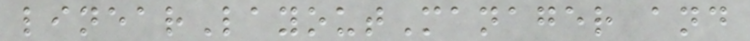linearLayoutManager and
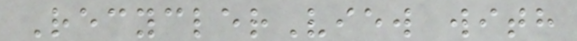RecyclerView with
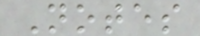Notes
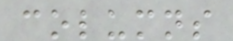columns
